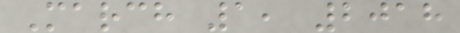March 1, 2018
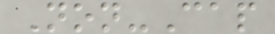Non-Cap
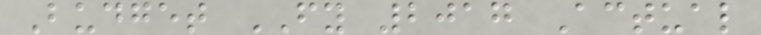Budget FY 2017 Actual
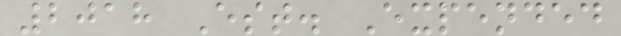2018 Est. Expended
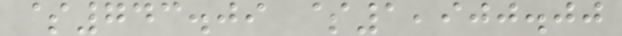$743.09 $1,900.00
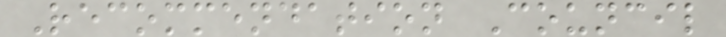Recommendation Council
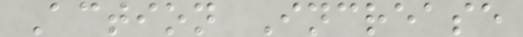Action Increase
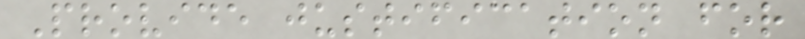Provide justification for
